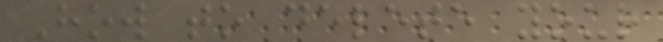How to delete your
